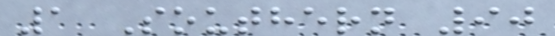1 Southern 90
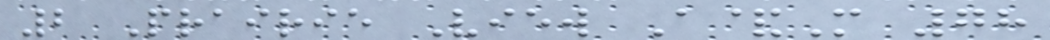2 Prairie View A&M 78
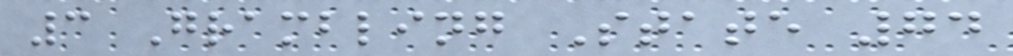3 Grambling State 74
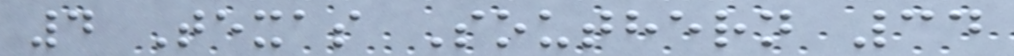4 Texas Southern 34
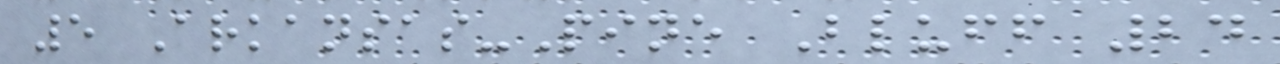5 Arkansas-Pine Bluff 24
